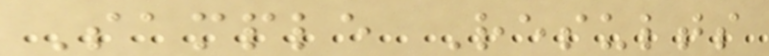Sample Results
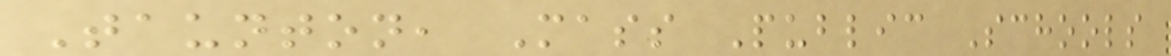Taunton, Mass Public Schools
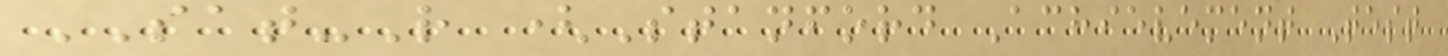SAT-R (Stanford Achievement Test
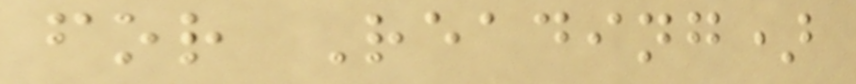for Reading)
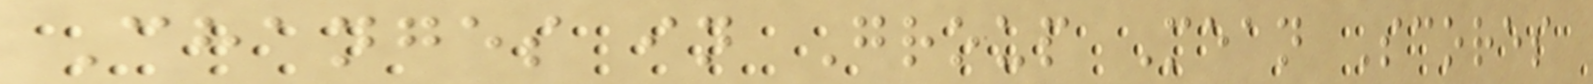Changes in Group Mean Scores
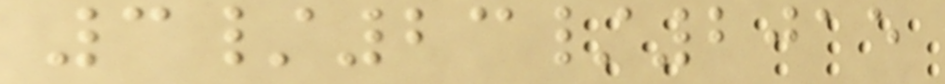3/23/2015
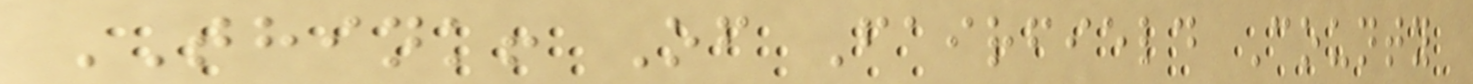THINK! Of Fairfield County
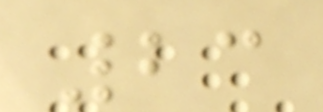23
